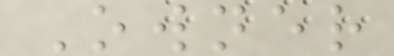Owner
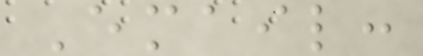Email:
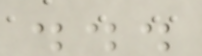...
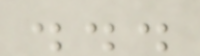...
